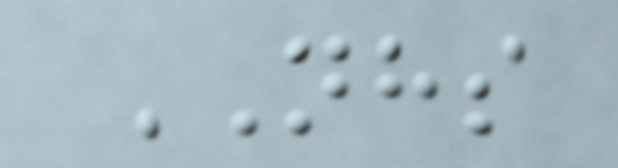NHS
